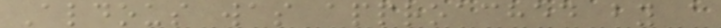Aldous was approached by a
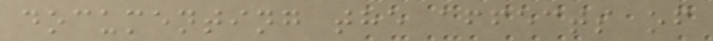documenting the affects of
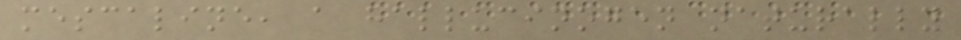mescaline, a hallucinogen naturally
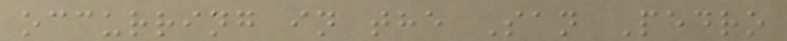occurring in the San Pedro
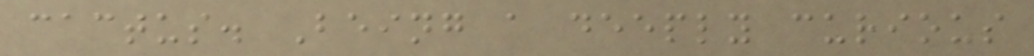cactus. Being a deeply curious
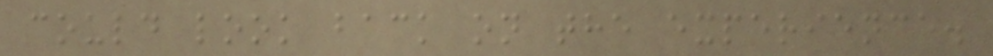could look back on the experience.
